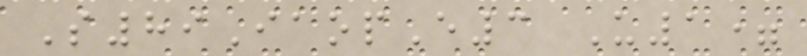S89IaopE3 U1=
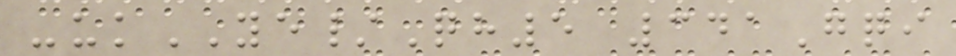-ukYE/Qh5 341Gqi
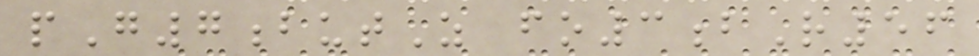pG7butZ fo3bR56
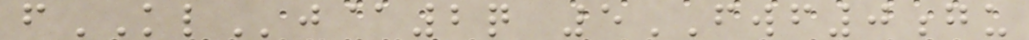fKLj@2q 5FWF0gu
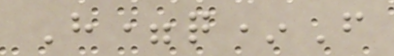H=q*F
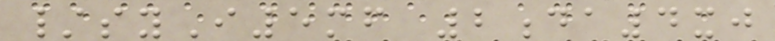/syI5mf 2da4xj
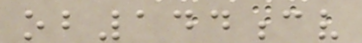ob144cv
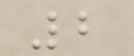2
